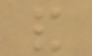and
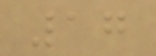17
